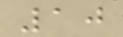10
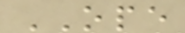OPE
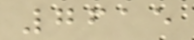7615
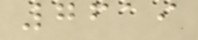7619
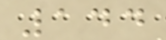144
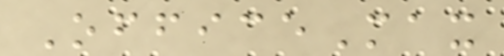OfficeMax
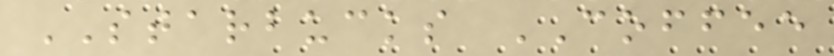STARBUCKS COFFEE
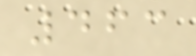463
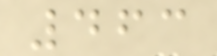463
